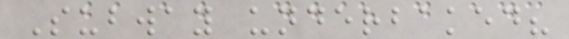Subway underbaked?
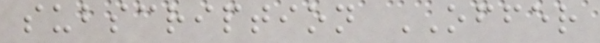subscription OFFER
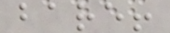bare!
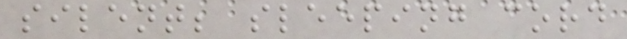silent; sleeping cord
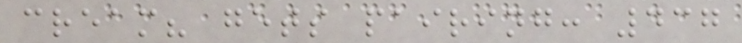cream? gets pairing: 437
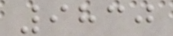9830
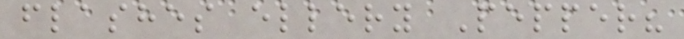flashes ellery Pepper?
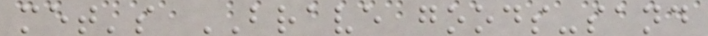met's BRAVE goods-sand
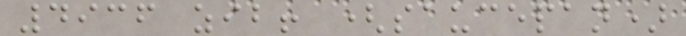4936 zib! (saucepan)
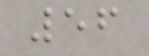56
